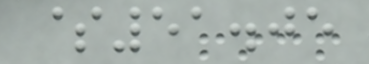$51.05
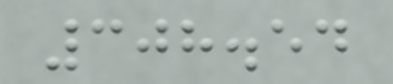308.54
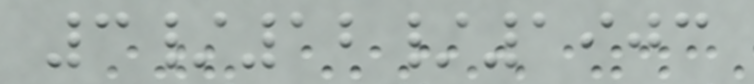3/12/1903
